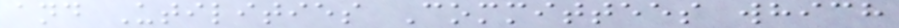and Utilities Committees which
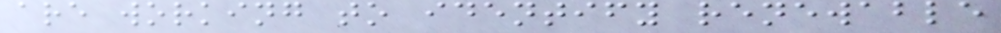are working to identify renewable
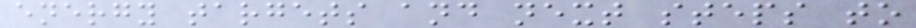energy targets and next steps to
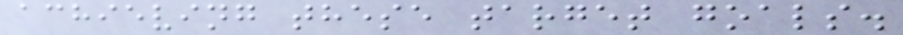achieving these target goals.
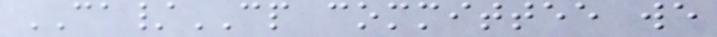CA/CP committee we
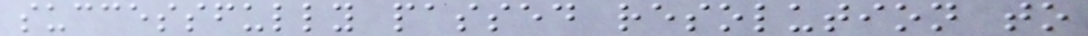successfully passed resolution to
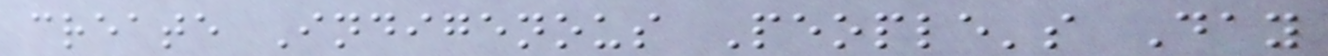create Indigenous People's Day
